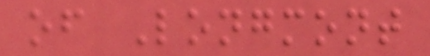of Longmont
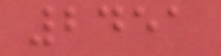2451
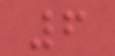6
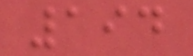194
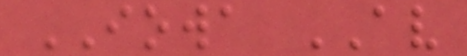IOWA AV
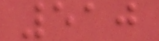510
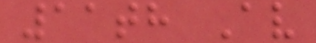11th Av
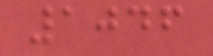1046
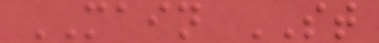MAIN ST
